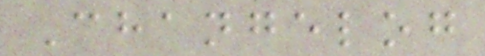Changelog
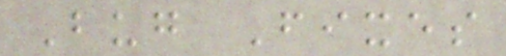Bug Fixes
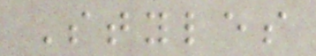Styles
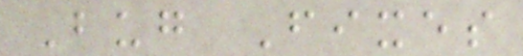Bug Fixes
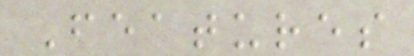Features
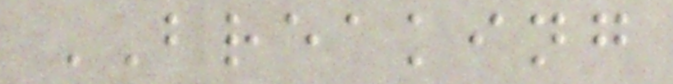BREAKING
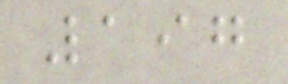197
